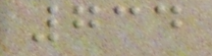734
